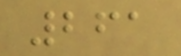261
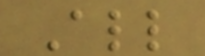All
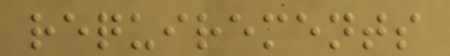requirements
